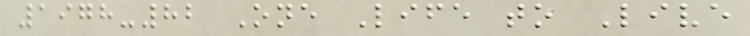1978-82 One Life to Live
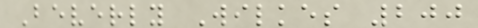Beverly Wilkes 200
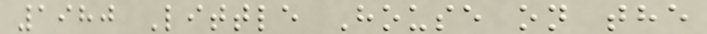1980 Little House on the
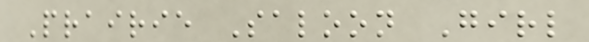Prairie Saloon Girl
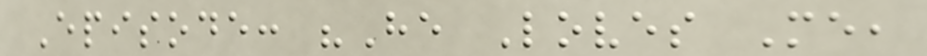Episode: "He Loves Me,
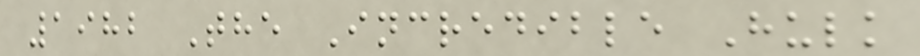1982 The Incredible Hulk
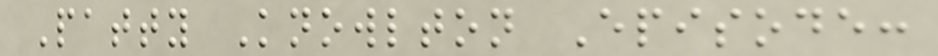Patty Knowlton Episode:
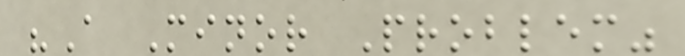"A Minor Problem"
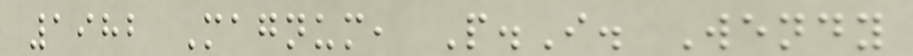1982 Magnum, P.I. Wendy
